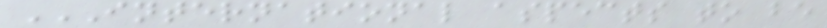INTERNATIONAL ASPECTS TO BE
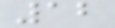12
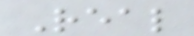Real
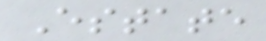Estate
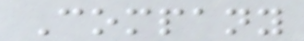Company
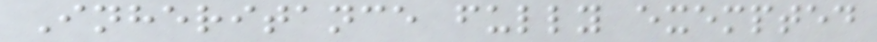Inheritance fully exempted
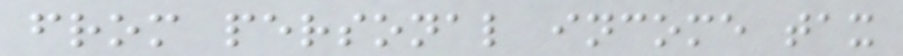from personal income tax
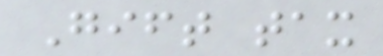Gift tax
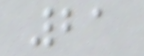21
